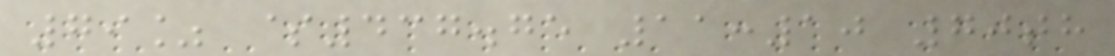79% $437.75 11:10 70th
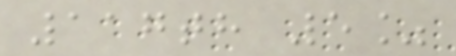117th 5%
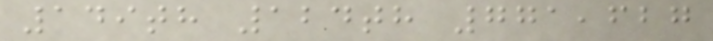149th 124th 771,627
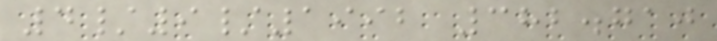4/9/1992 382.710
